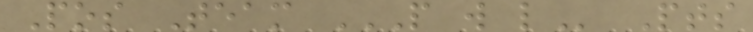Pos Team P W L Pts
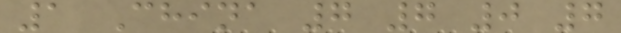1 China 7 7 0 7
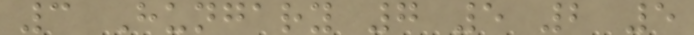3 Hungary 7 5 2 5
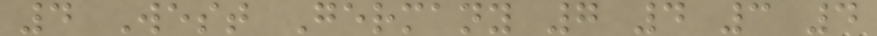4 West Germany 7 4 3 4
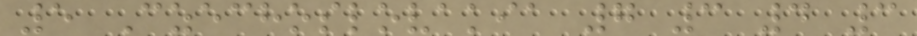5 Czechoslovakia 7 3 4 3
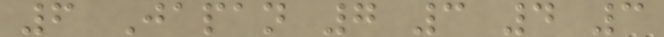6 Japan 7 3 4 3
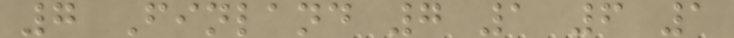7 Finland 7 1 6 1
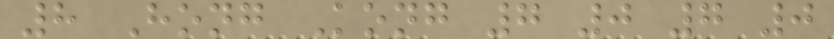8 Hong Kong 7 0 7 0
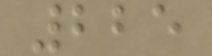225
